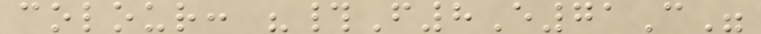colour: "#F8E71C"
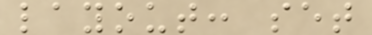layout: set
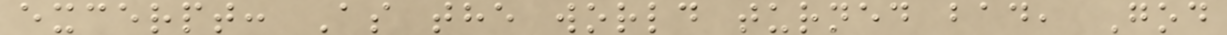excerpt: As the world turned bad, God
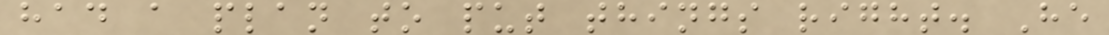had a plan to put things right. He
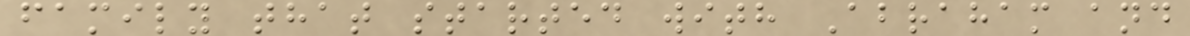family that started with Abraham and
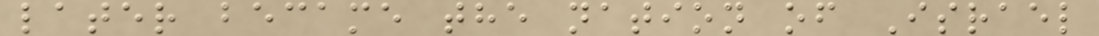later became the nation of Israel
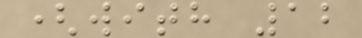(with 12
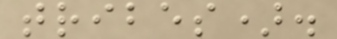tribes).
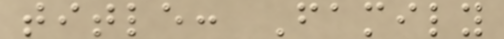title: Family
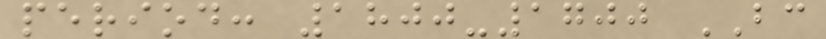period: 1800-1700 BC
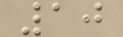10
